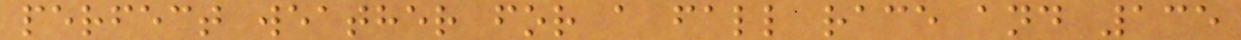perfect weather for a fall race and 135
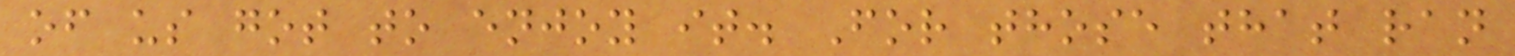of us got to enjoy it. For those that ran
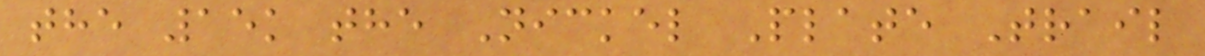the 15k the Nickel Plate Trail
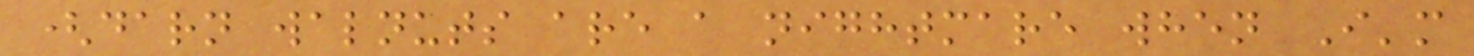(darn walnuts are a nightmare when I'm
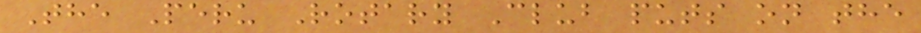The Peru Rotary Club puts on the
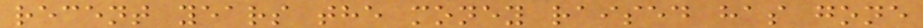recent years the money raised has gone
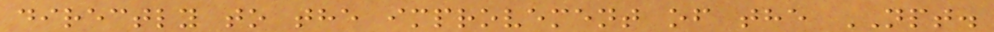directly to the improvement of the NPT.
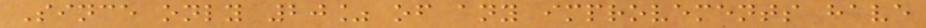Since only 20% of any improvements have
